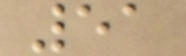51
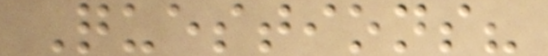Questions?
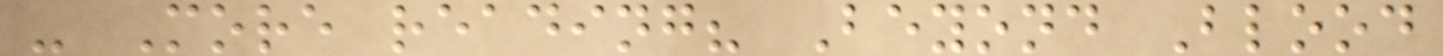- More reading? Beyond Blood
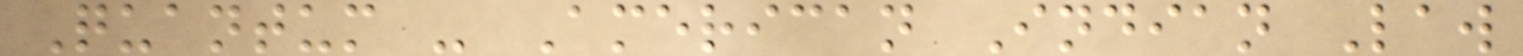Quantum - American Indian Law
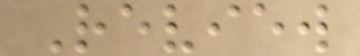Review
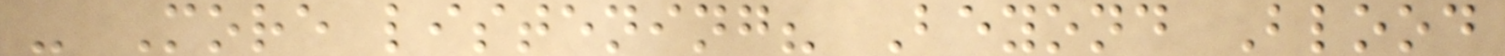- More listening? Beyond Blood
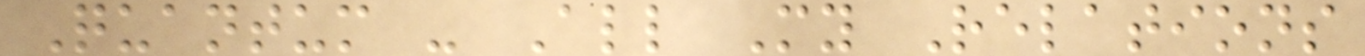Quantum - All My Relations
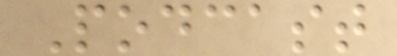Podcast
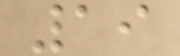19
